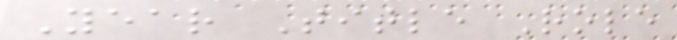Year Title Role
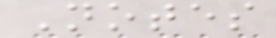Notes
